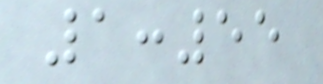1:55
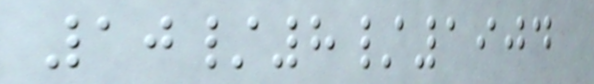10/8/1904
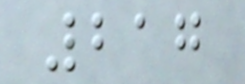217
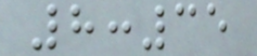8:35
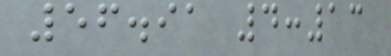56.91 4:13
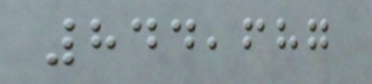844,687
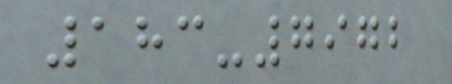183-7972
